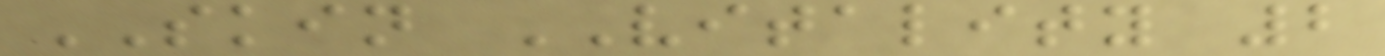SKIN VITALITY 2
